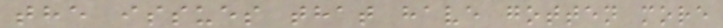the issues that have gotten more
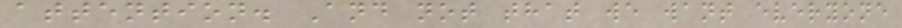attention. And not that we want everyone
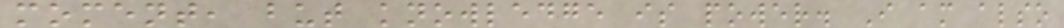moment, but knowledge is power. I am also
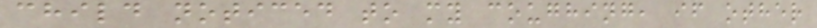child noticed to my coughing, if other
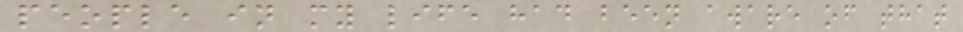people in my life had been aware of that
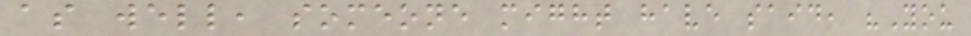as well, someone might have said, "You
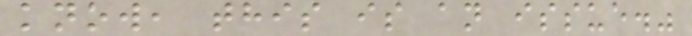know, this is an issue."
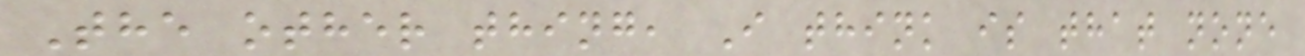The other thing, I think is that none
